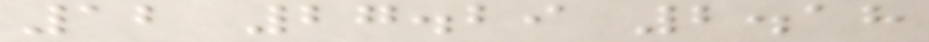12 27.29 2.18
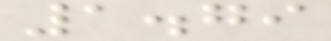1.79
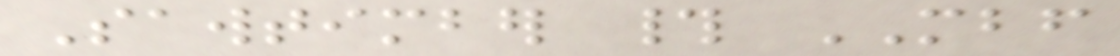Sawtimber # MBF
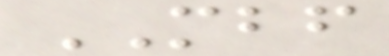MBF
